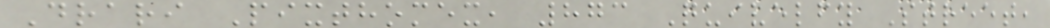Drari Pixthomex, 873 Quivelfy Street,
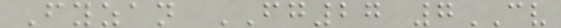Fyzan FG27 7CV
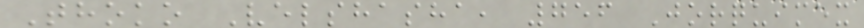Thoko Velshasha, 756 Jorquimex
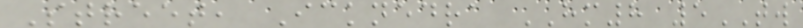Street, Icknedra HM8 5TW
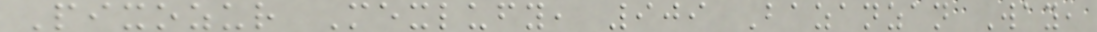Pixozur Mexlufy, 909 Bazanzan Way,
